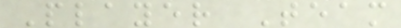Player Team
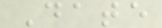Date
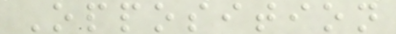Opposition
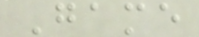Game
